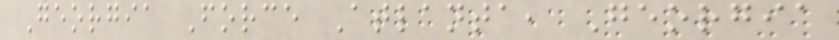Georgia Force Atlanta, Georgia
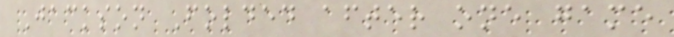Jackson Folded after one game
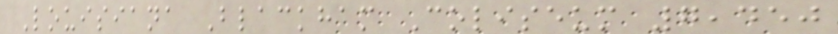Louisiana Blackham Coliseum 7,450
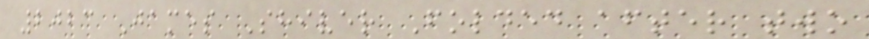2023 James Shiver Folded after two
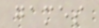games
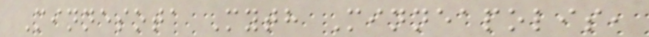Minnesota Myth Minneapolis,
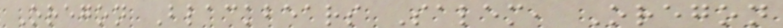Oregon Blackbears Salem, Oregon
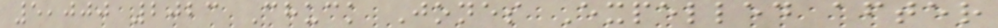5,000 2023 Chuck Jones Expelled after
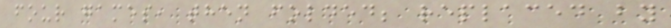four games, then folded; replaced by
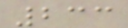233
